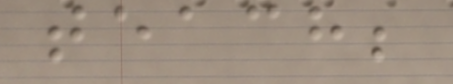teach;
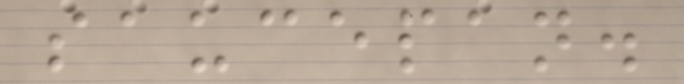saucepan.
